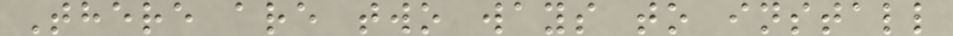There are two ways to install
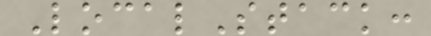LocalStack:
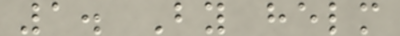1. By helm
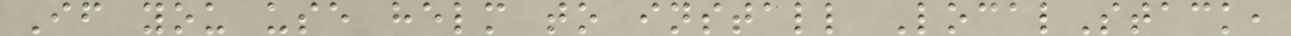If you use helm to install LocalStack,
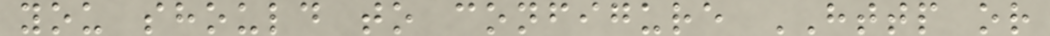you should to configure HTTP or
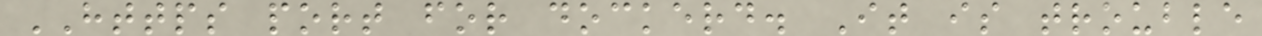HTTPS port for dockerd. It is trouble
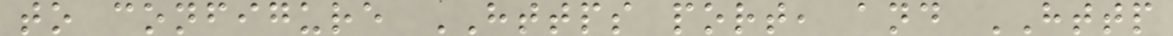to configure HTTPS port, and HTTP
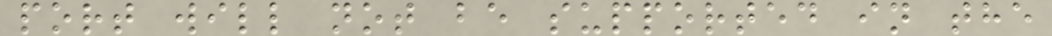port will not be supported in the
